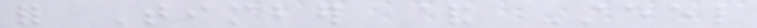for Timber & Steel
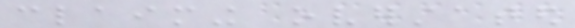claiming overstated
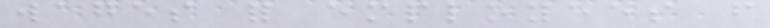wages for employees from
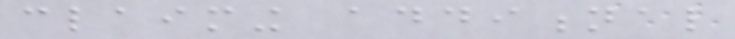claiming additional
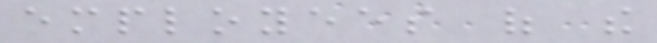employees of the
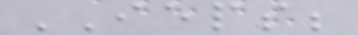IEPS;
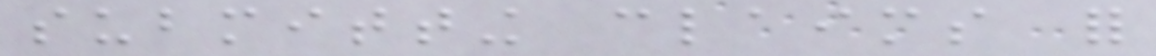submitting claims for
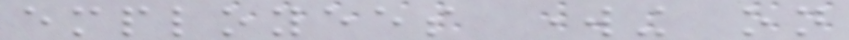employees working on
